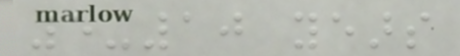5-10 years
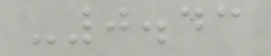-0.43
